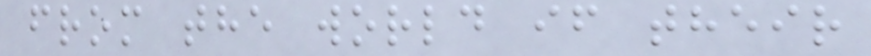from the world if their
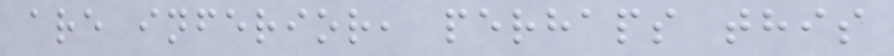are inferior, perhaps this
